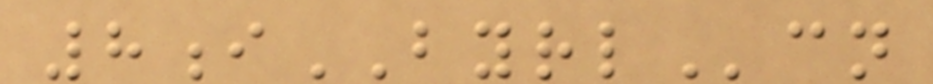8iBYRLcn
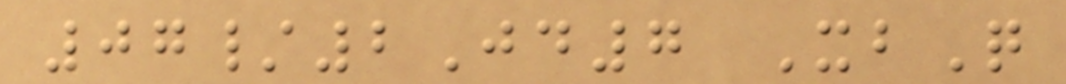07/2Jd7 XbQ
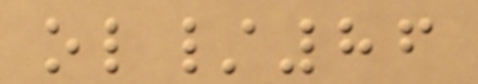ol/86
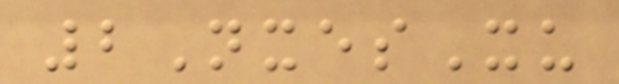2NxesXu
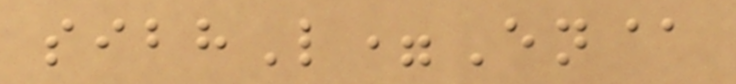sibhL=En@
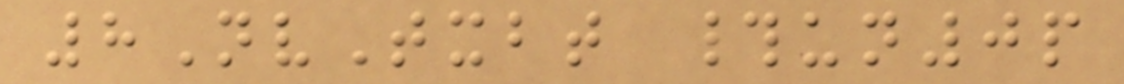8NvTxbt #un0p
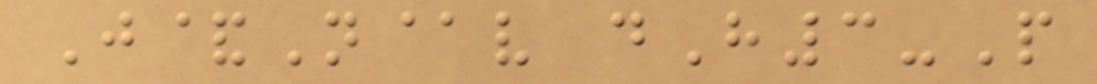J&N@v dH3-P
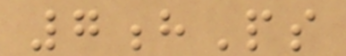7hPs
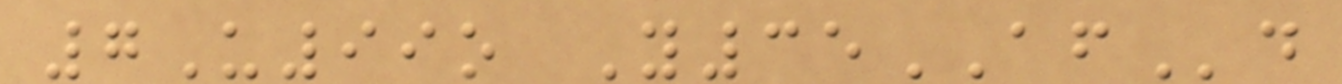7U99o Y35AFd
